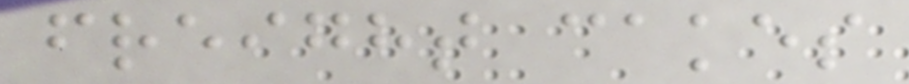freight cakes
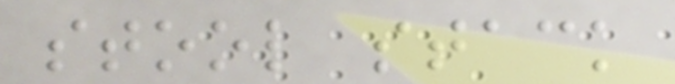stool stack
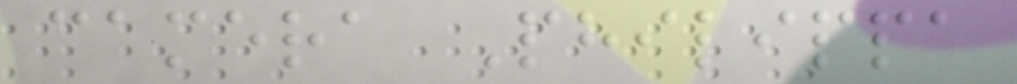camera Philippa
